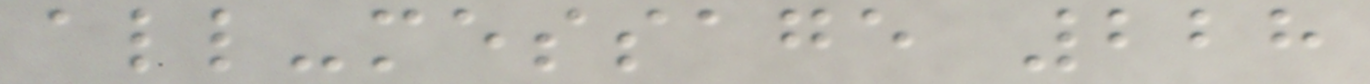all-message 228
